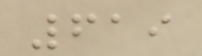619
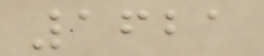1621
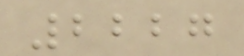2227
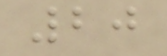20
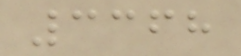3368
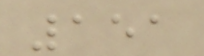151
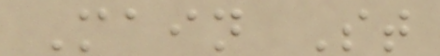Main St
